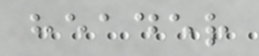header
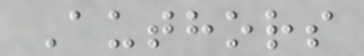Authors
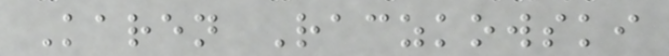Karen Raczkowski
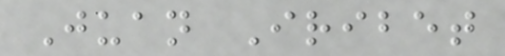Juan Iribet
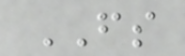FS
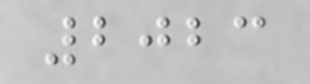2023
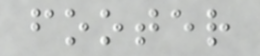footer
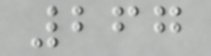267
